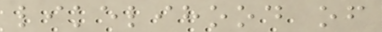likelihood of
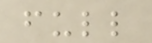full
